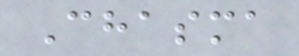Chasma
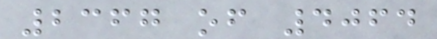2367 of 4064
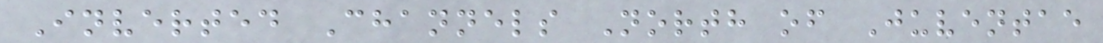Inverted Channels North of Juventae
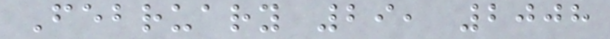February 29, 2008
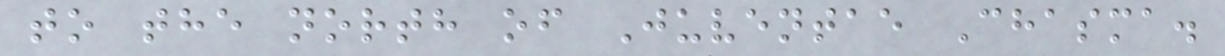to the north of Juventae Chasma.
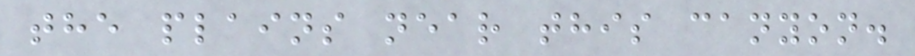the plains near this canyon.
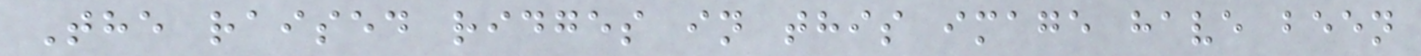The raised ridges in this image have been
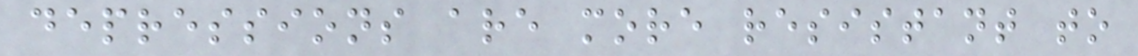depressions are more resistant to
